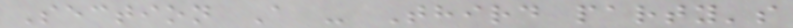Section A - Third party's
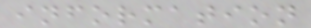information
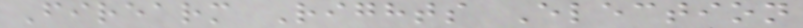Firearm Rights Election
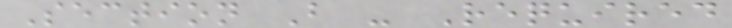Section B - Required
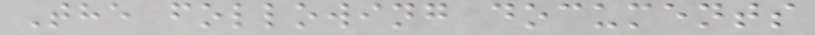The following documents
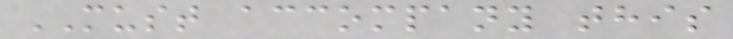MUST accompany this
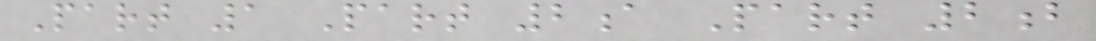Part 1 Part 2a Part 2b
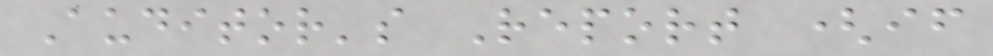Auditor's Report (if
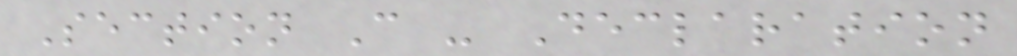Section C - Declaration
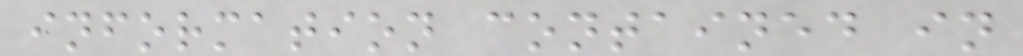information contained in
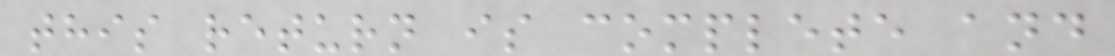this return is complete and
